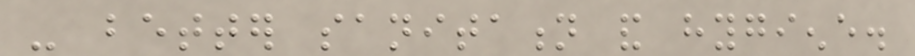- better sanitation and hygiene.
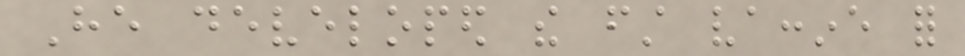He developed the first vaccine for
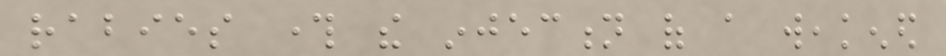rabies through the injection of a weakened
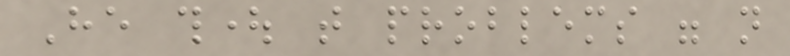He thought that problems were not
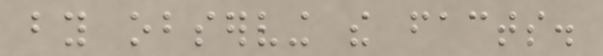by observing the facts.
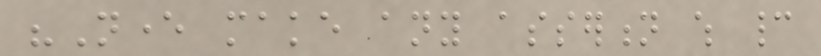"Never make any assertion which cannot
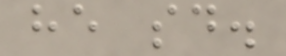he said.
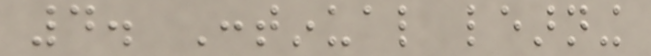4. Continual learning
